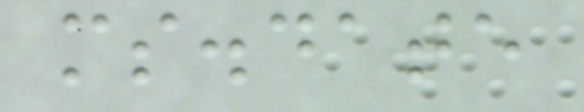ms.date
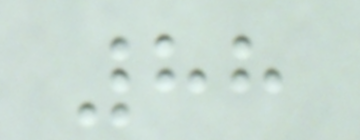88
